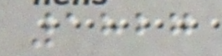1827
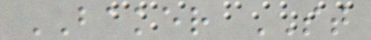BAKER ST
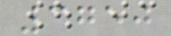3750
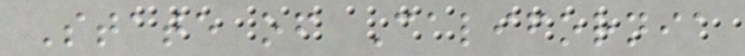State of California
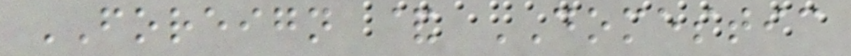FOREIGN & DOMESTIC
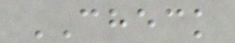CHECK
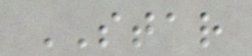STAR
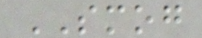SMOG
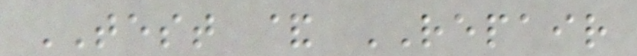TEST & REPAIR
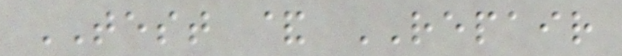TEST & REPAIR
